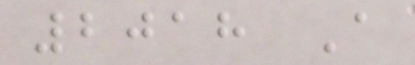2018 A
